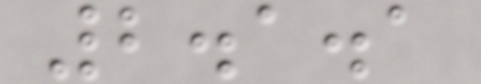2.1.1
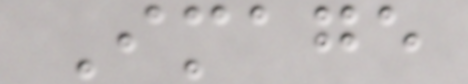Image
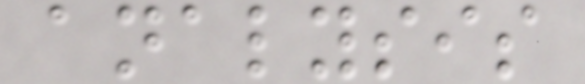analysis
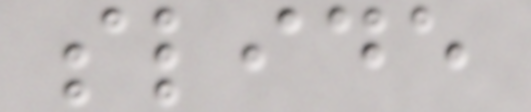slide
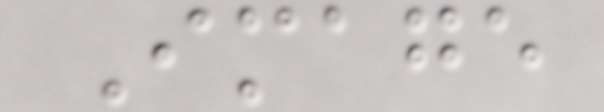Image
